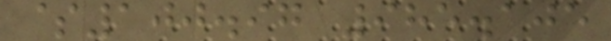$100.97 985.105
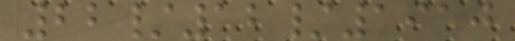22/12/1910
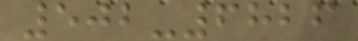502-6826
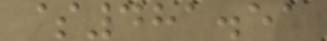$481.51
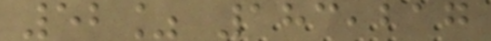52% 183,217
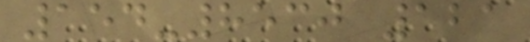154-8530 121
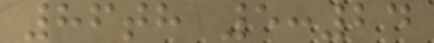86th 5:24
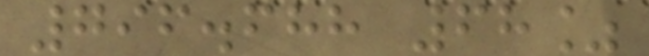796.688 68%
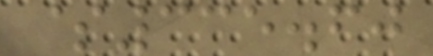$335.60
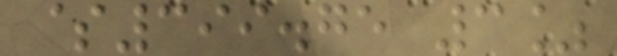$399.75 3%
